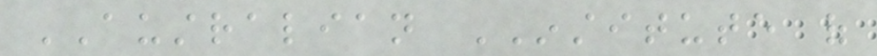AUSTRALIAN INSTITUTE of
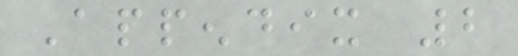Appendix 2
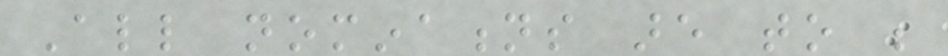All nominations are to be
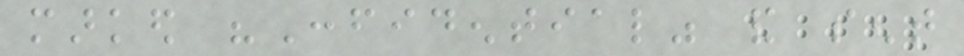marked "Confidential" and sent
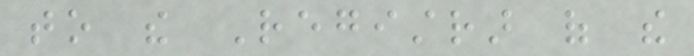to the Registrar of the
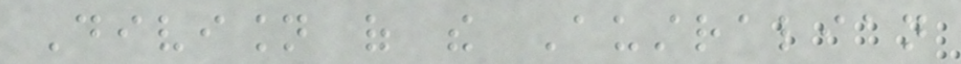Division of the Australian
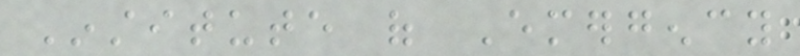Institute of Emergency
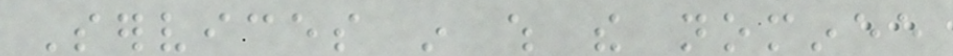Services in which the nominee
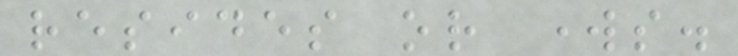resides or works.
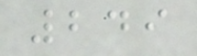249
